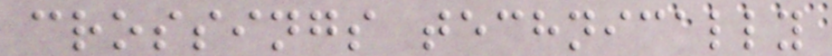crossings technically
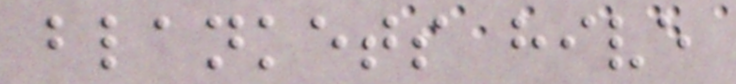blankets hive
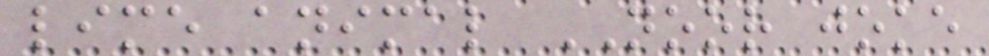lime animal NOOR joke
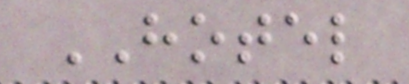HOTEL
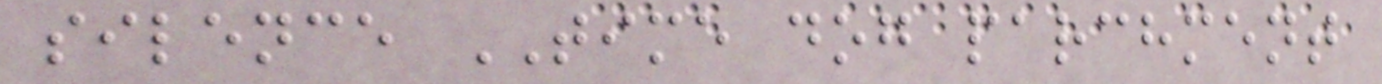silence TIME dog parchment
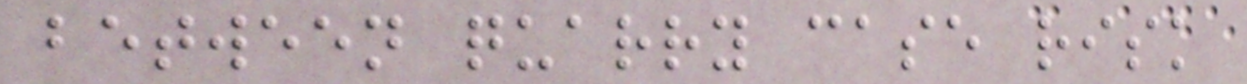between quarry case risk
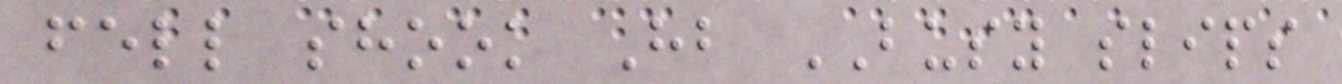fell shook Hb BUSY slips
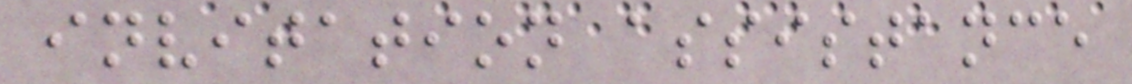invitation assistance
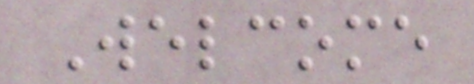Welcome
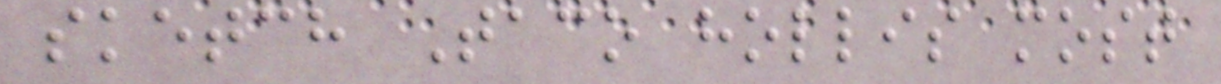sketch Taco hollis most
